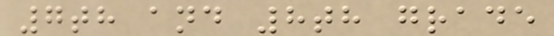7th and 8th grade
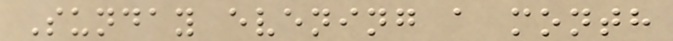Sunday evening a month
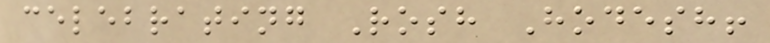celebrating Rosh Hodesh!
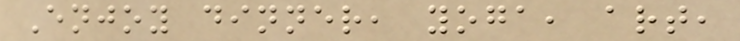Enjoy dinner, yoga, art,
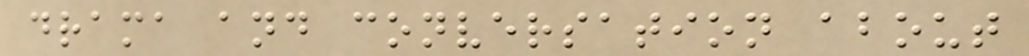drama and conversation about
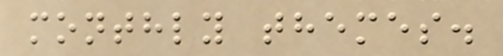monthly themes.
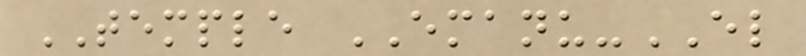TEMPLE EMANU-EL
